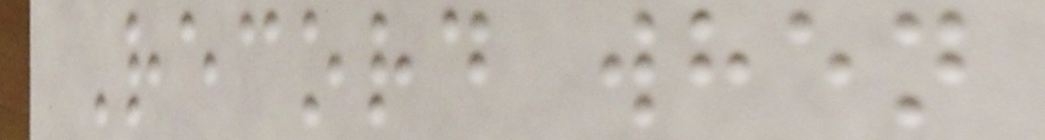Record when
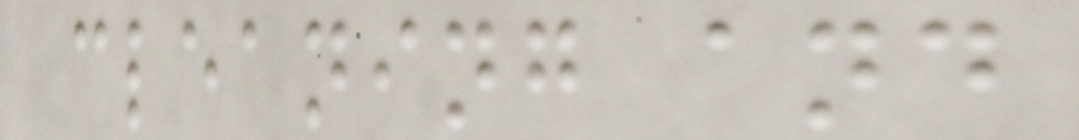cleaning and
